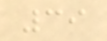39
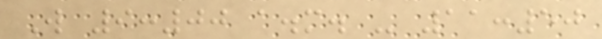W 9:00 a.m. - 11:50
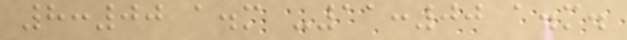8:00 a.m -11:00 a.m.
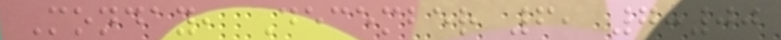Monday, December 6, 7:00
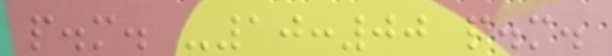p.m. -10:00 p.m.
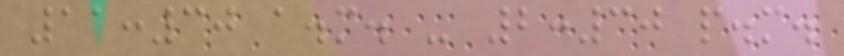11:30 a.m. - 2:30 p.m.
